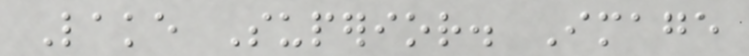Lake Superior. Image
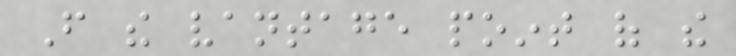From the vantage point of the
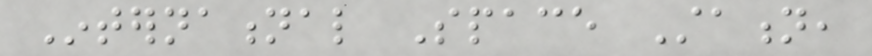International Space Station,
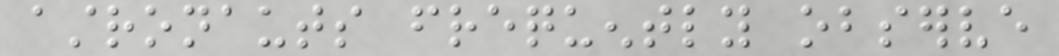astronauts frequently observe
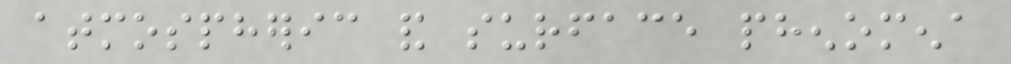atmospheric and surface phenomena
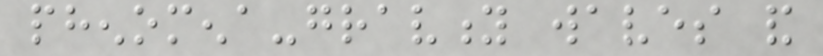phenomena-gravity waves and
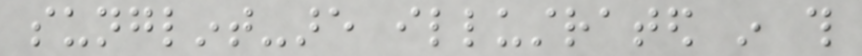sunglint-are illustrated in this
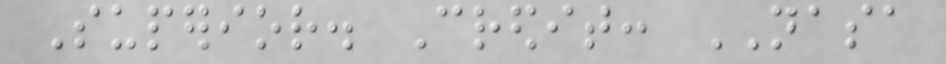Superior. Credit: NASA
